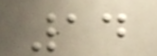14
